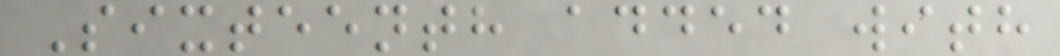Sixteenth added with
